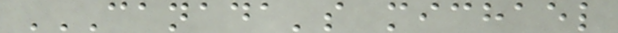CANADA'S MICHAEL
